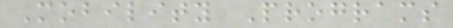Mobility Programs
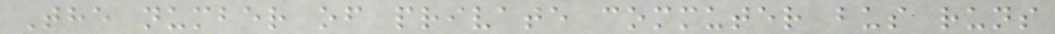The number of private commuter bus runs
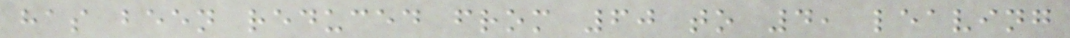has been reduced from 60 to 4, leaving
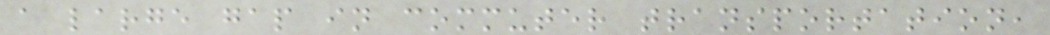a large gap in commuter transportation,
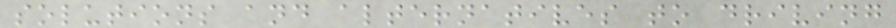solutions and alternatives to driving
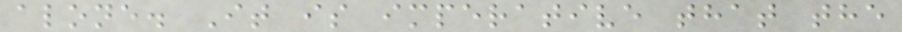alone. It is imperative that the
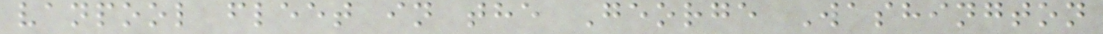vanpool fleet in the George Washington
